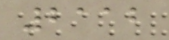2112
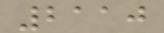2110
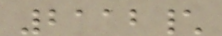2112\
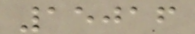15016
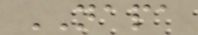NAPA
